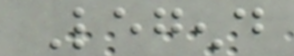Legend
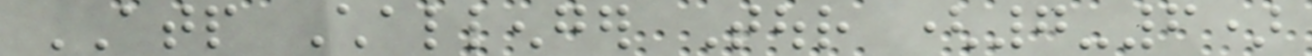ATP Challenger Tour (7-6)
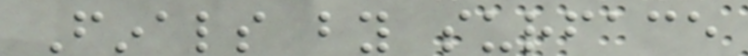Finals by surface
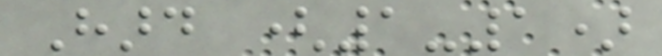Hard (1-1)
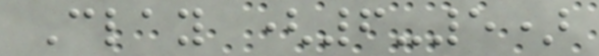Clay (6-5)
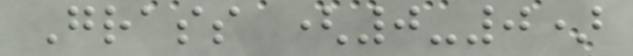Grass (0-0)
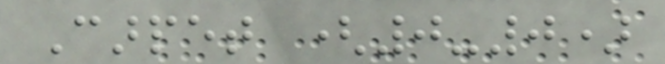Carpet (0-0)
